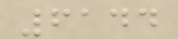6144
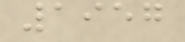1957
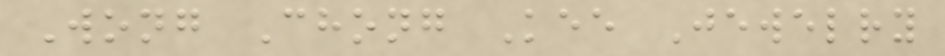Wong Chong Kee Jewelry
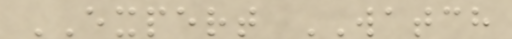EXPERT WATCH
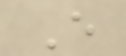E
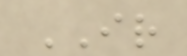IR
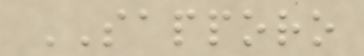SAPPORO
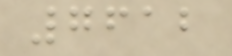7612
